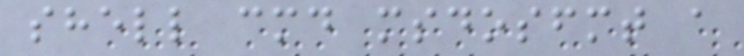shell cmd msdosfmt a
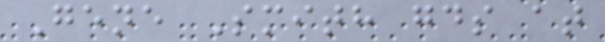Gene Smith gds at
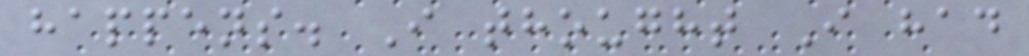happens. I thought I had
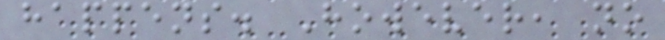happens. However, no
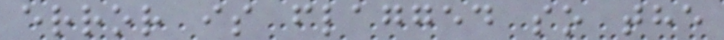error is flagged so the
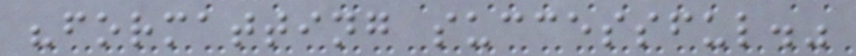"formatting successful."
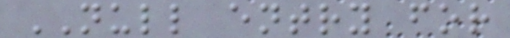NULL entry for
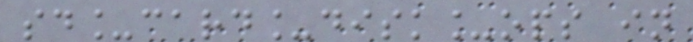sd_card_disk_ops in
